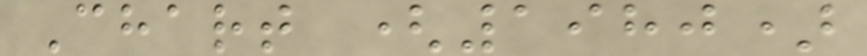Chart (1980)
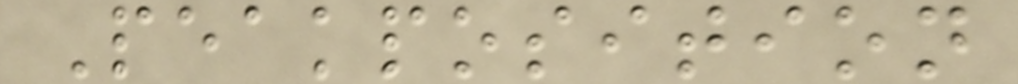Peakposition
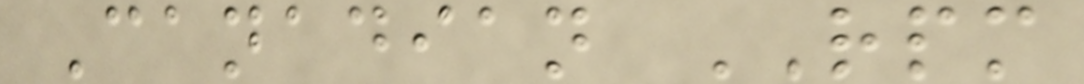Canadian RPM
